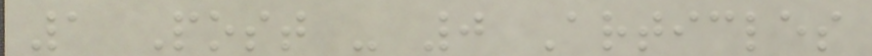1 Post - 0 Articles
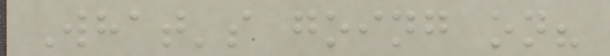What's going on?
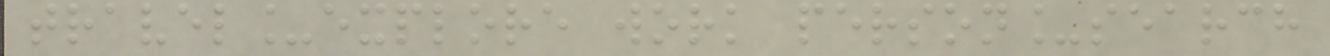travel_explore work person_search
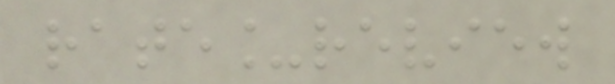rate_review
